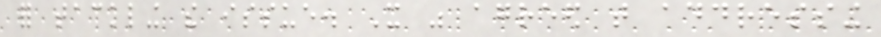for tackling the issue. It was agreed that addressing
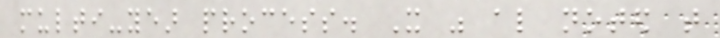multi-year process. It was also noted that
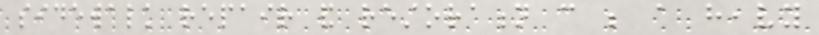sidewalk repair and restoration can be a heavy
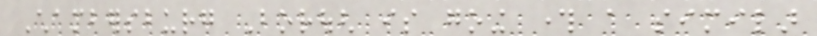Chambersburg Borough is going through a similar
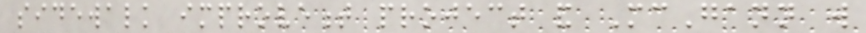sidewalk improvement project and McGann will
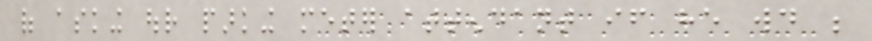of asking our parking meter attendant if he would be
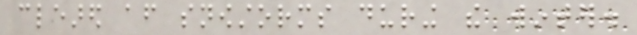cleared after snowstorms during the winter.
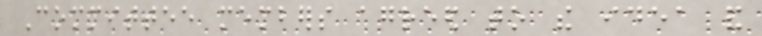Committee members agreed to the idea and
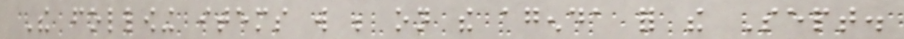The following items will be on the agenda for the Sept.
